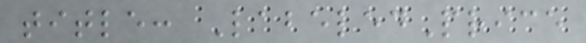title: LabeledPrice
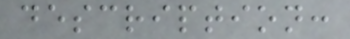description:
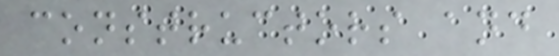constructors and
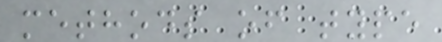methods of type
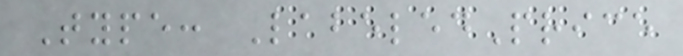Type: LabeledPrice
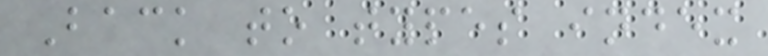Back to types index
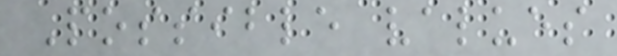Possible values
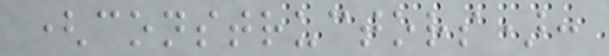(constructors):
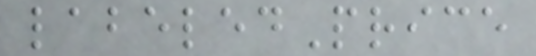labeledPrice
